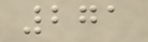271
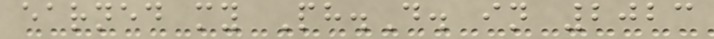earned my Ph.D. in 2023
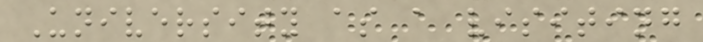University as a visiting
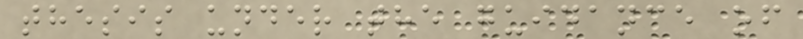thesis under the guidance of
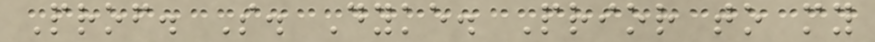Prof. S. Dyke. Prior to my
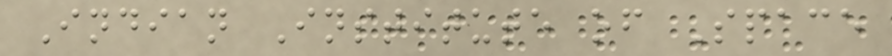Indian Institute of Space
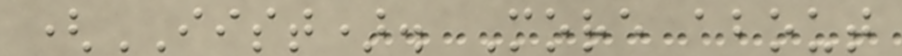(IIST). More about
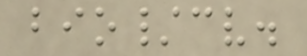bio/cv.
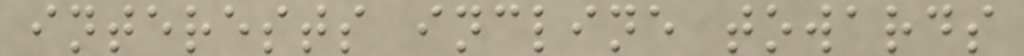interests incline towards
